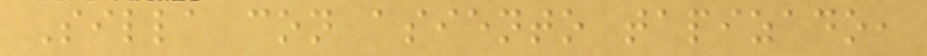Silla con asiento tapizado,
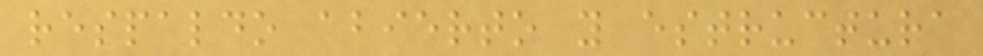respaldo abierto y estructura
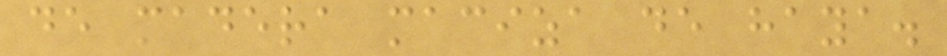de madera maciza de haya.
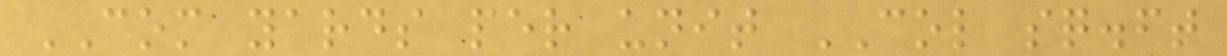COM yards per unit COL sq.ft
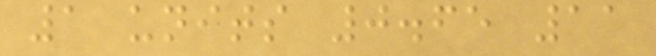1 units 0.65 11
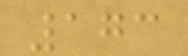173
